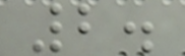2.
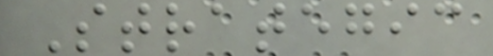Strategic
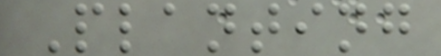Planting
